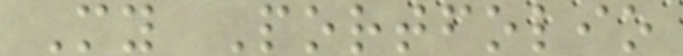My Portfolio
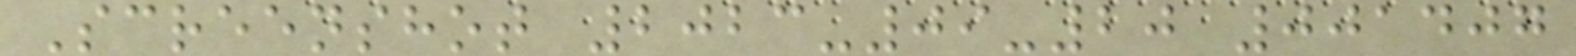Screenshot 2023-09-20 001407
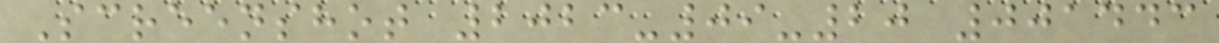Screenshot 2023-09-20 001443
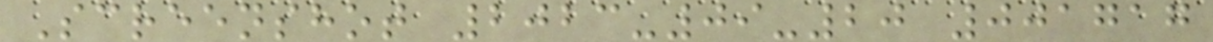Screenshot 2023-09-20 001717
